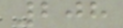208
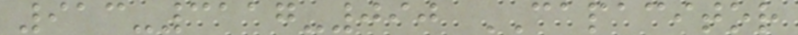913-3117-090 CAPACITOR
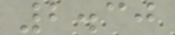2.30
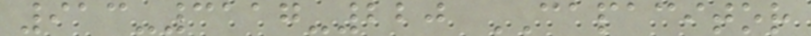913-3117-220 CAPACITOR
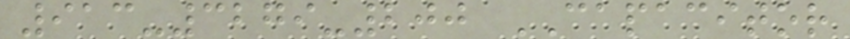913-3279-200 CAPACITOR
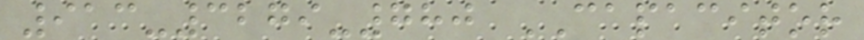913-3279-780 CAPACITOR
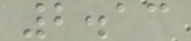2.13
